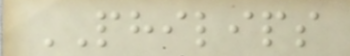PHILIPS
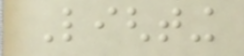Lighting
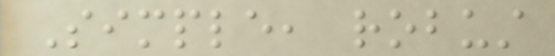Simple, robust
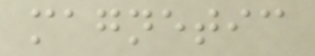magnetic
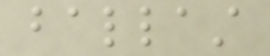ballast
